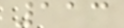113
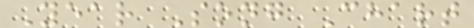Year Song Chart
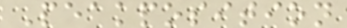Peakposition
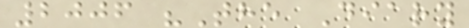2006 "The Diary
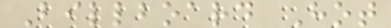Billboard Hot
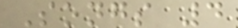Songs 4
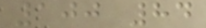100 84
